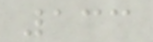133
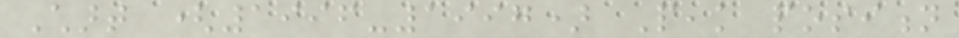Chart (1996-1997) Peak position
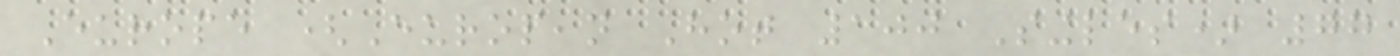Europe (European Hot 100 Singles) 77
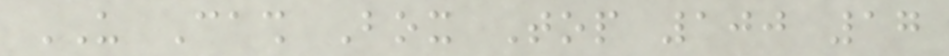US Cash Box Top 100 17
